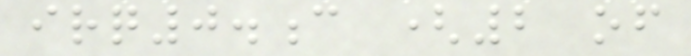irq0.c (2 of
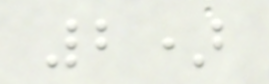2)
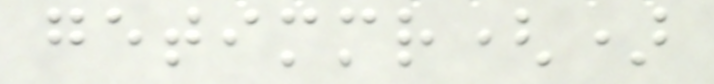getimmr()
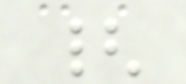{
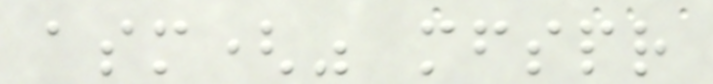asm(" mfspr
